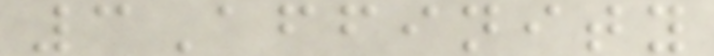3Affinity
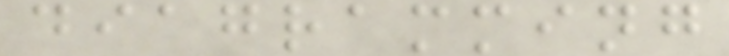diagramming
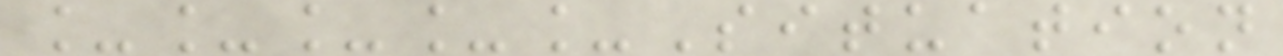_____Situation
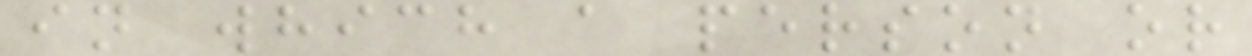in which a person or
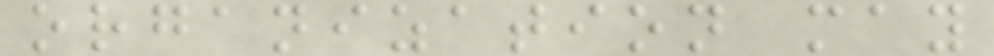organization may
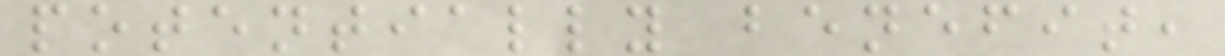potentially benefit,
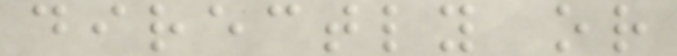directly or
